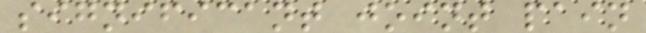significant joint pain
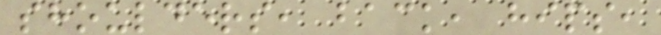shoulders, back, hips,
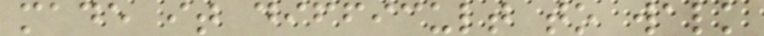made it difficult to walk
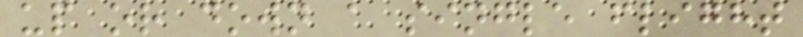up or down a single flight
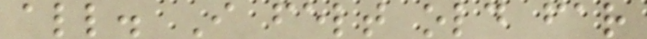all. I felt old far
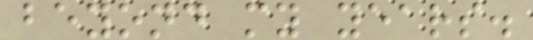beyond my years.
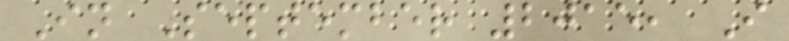In September 2015, I
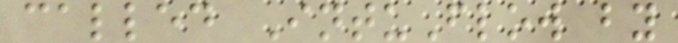called IntuFlow by
